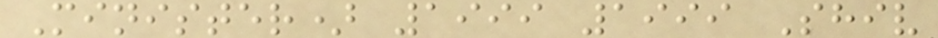Minister) 1999 1999 Shiv
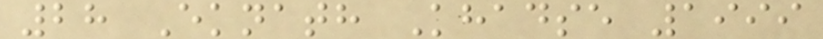28 Eknath Khadse 1999
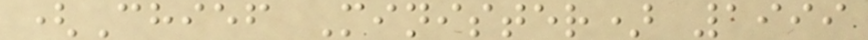(Chief Minister) 1999
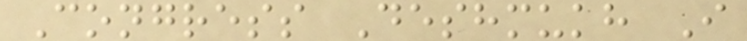Congress Deshmukh I
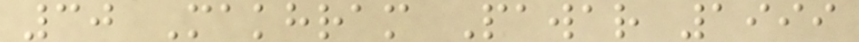30 Makhram Pawar 1999
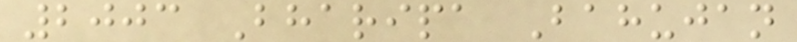2003 Bharipa Bahujan
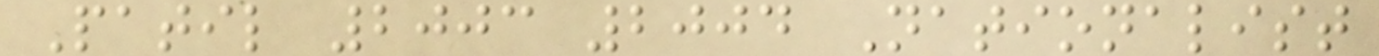Patil 2003 2004 Nationalist
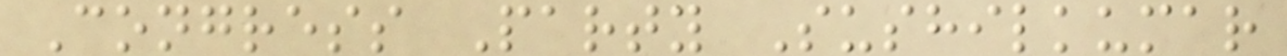Congress Party Sushilkumar
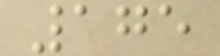175
